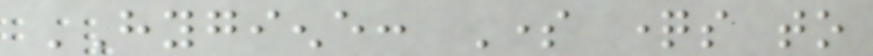HYGIENE: Some questions to
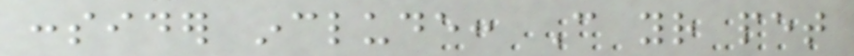consider include: Can your pet
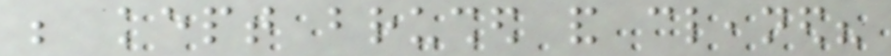be kept brushed and cleaned?
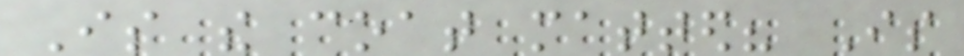Is the coat matted? Is
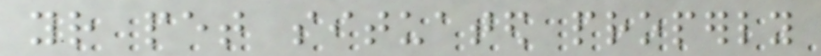your pet situated properly
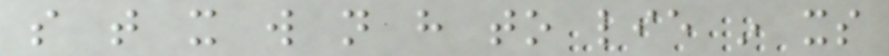so that it will not have to lie in its
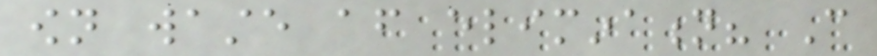own waste after elimination? Can
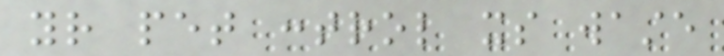your pet control its waste
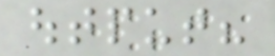output?
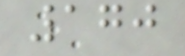170
